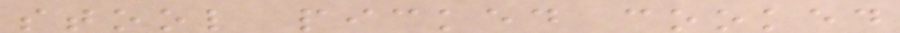stool picked cooked
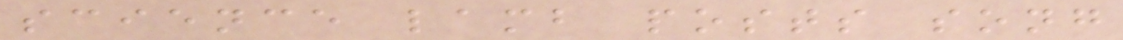science lamb posts song
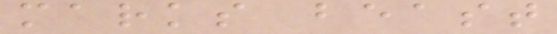marks beast
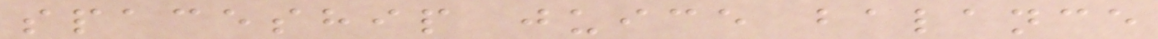spaceship juice balance
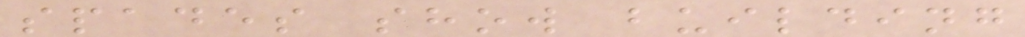spades show building
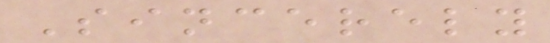Sincerely
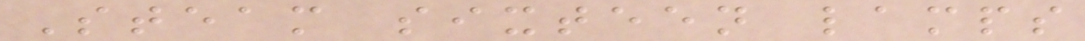Steam sixteen lamps
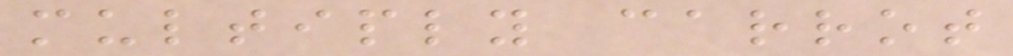multiply carrot
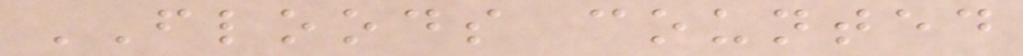FLOODS counted
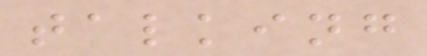talking
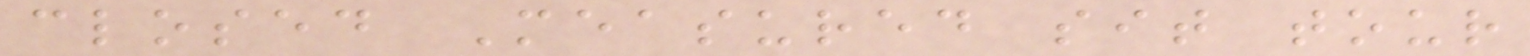closed Measured sit tour
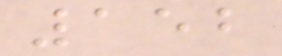152
